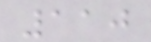110
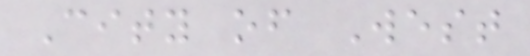City of West
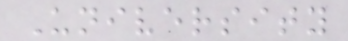University
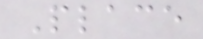Place
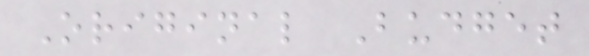Original Budget
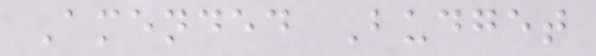Amended Budget
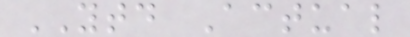YTD Actual
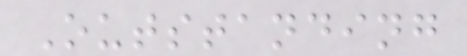Outstanding
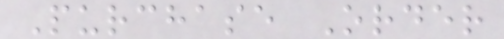Purchase Order
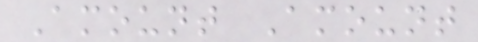Amount Amount
